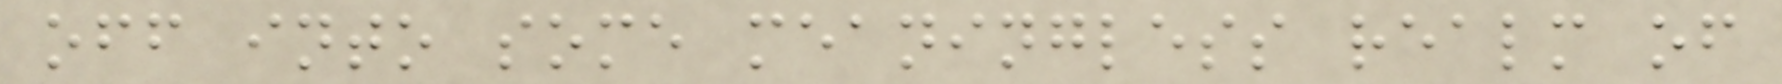off into some meaningless realm of
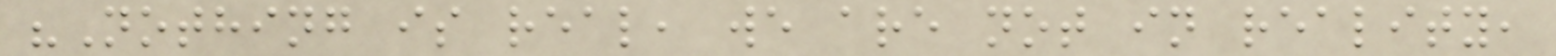"Nothing is real, we are not in reality,
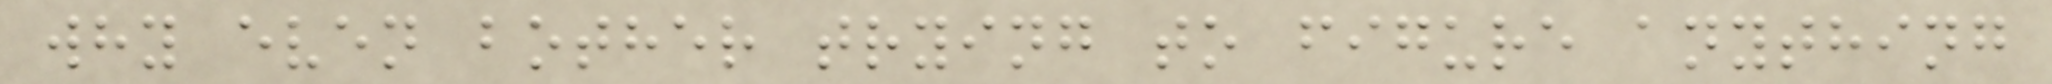why even bother trying to figure anything
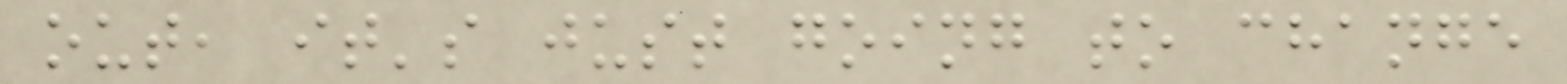out, it's just going to change
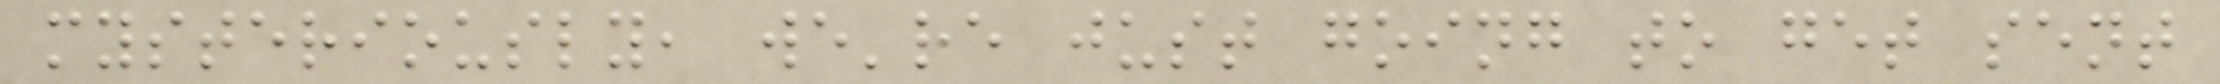mysteriously, we're just going to get sent
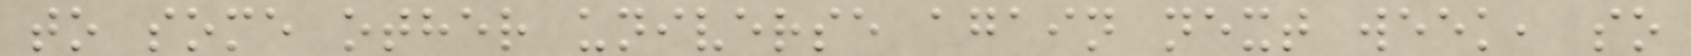to some other universe again next week, so
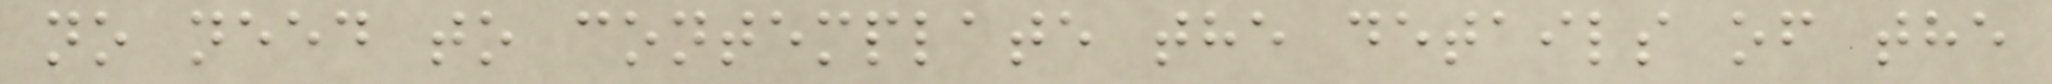no need to contemplate the details of the
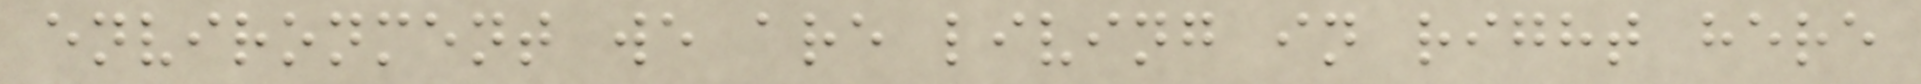environment we are living in right here
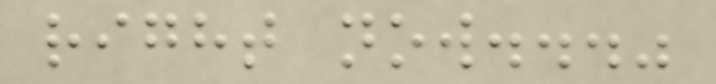right now..."
